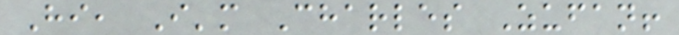Hi, I'm Charles Zufan!
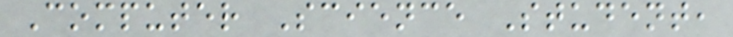Computer Science Student,
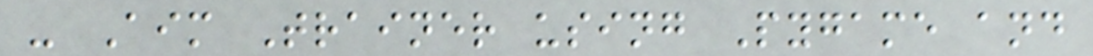- Aim Trainer using Pygame and
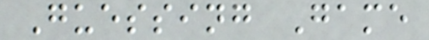Guessing Game
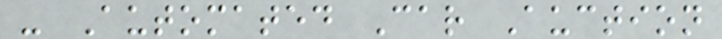- Automated Car Auction
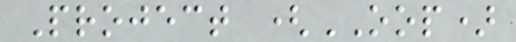Project (OOP)
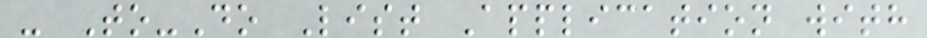- To-Do List Application with
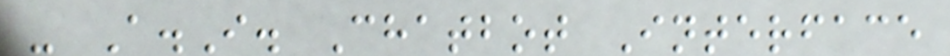- A.I. Chatbot Interface
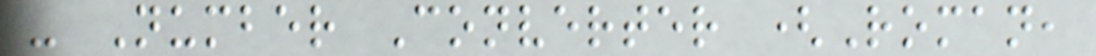- Number Converter (Roman,
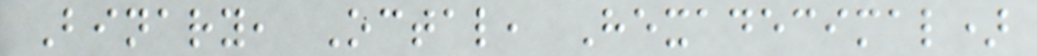Binary, Octal, Hexadecimal)
